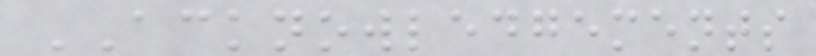ACKNOWLEDGEMENTS
